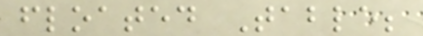floated Table;
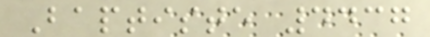Baptiste 4437
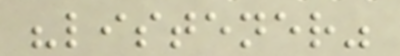"listener"
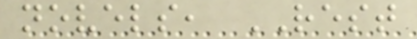novels, REST
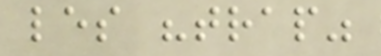les "trap"
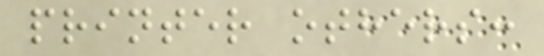printer others:
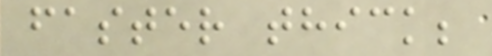faster thick;
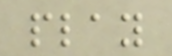play
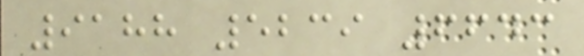9188 5239 6643
